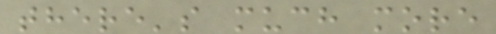there's much more
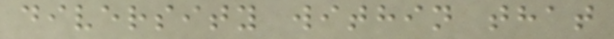diversity within that
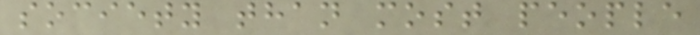society than most people
